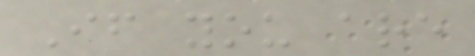If you are
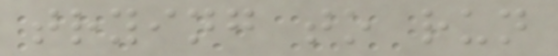trying to run
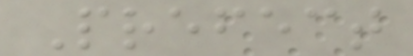Prefect
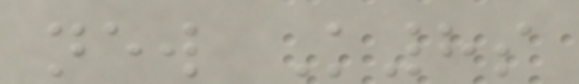new K8s
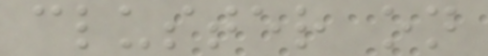cluster on
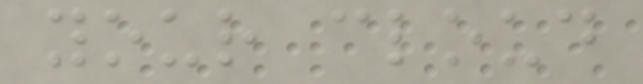your cloud
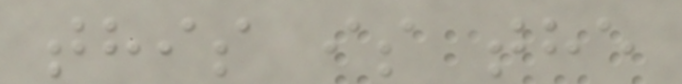this is the
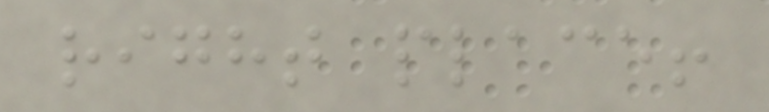right place!
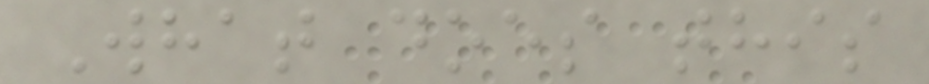What does this
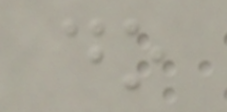do
